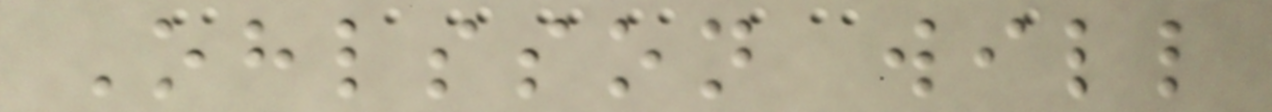Ohlsson will
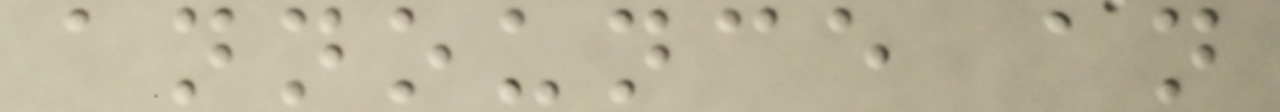announce an
